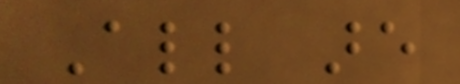All are
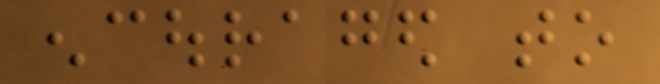encouraged to
